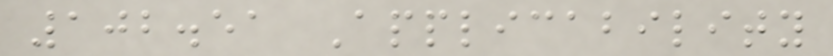102.51 Applicability
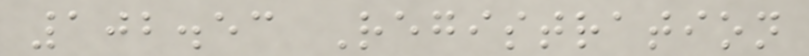102.53 Registration
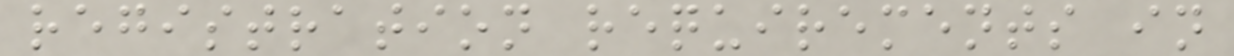registration requirements in
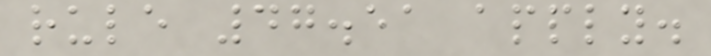rule 47.51 apply.
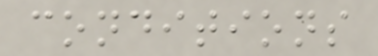conditions
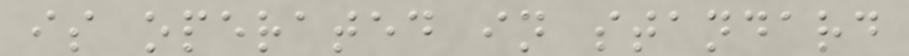is operated in standard
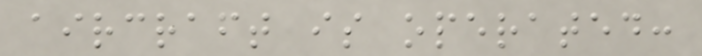aircraft is operated:
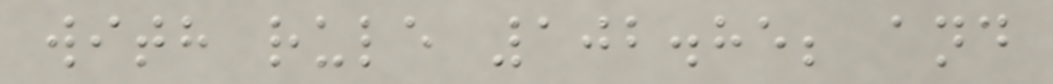with rule 102.85; and
